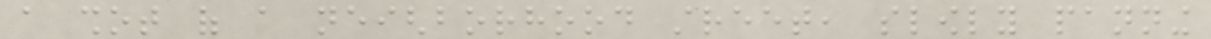a shot of a neighborhood street, slowly panning
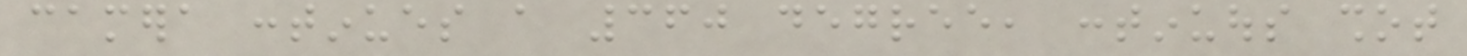camera continues a 360 degree, continuous shot
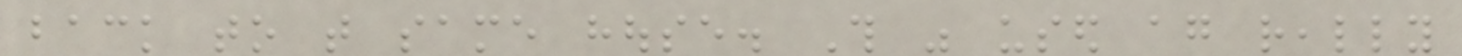back to that same house. This was used again really
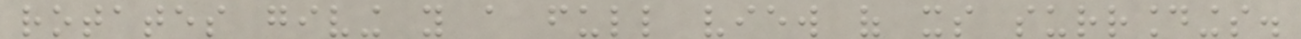rotates giving you a full view of its surroundings.
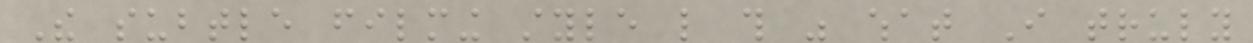The subtle filming style like this was what I truly
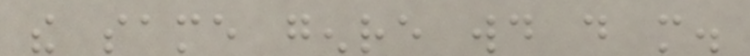the same genre would do more.
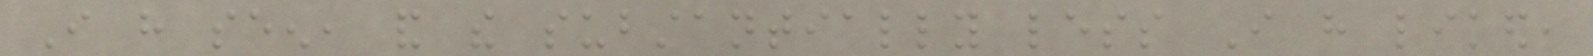I have seen, and the substantially less I have liked,
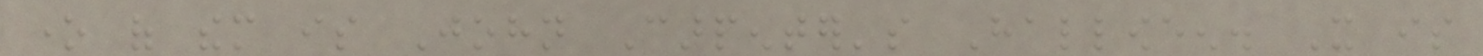one of them is John Carpenter's Halloween. It is
